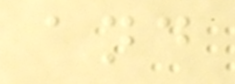and
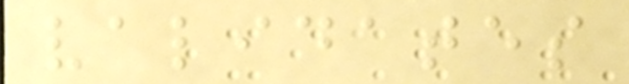validates
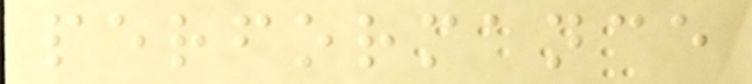performance
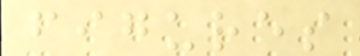figures
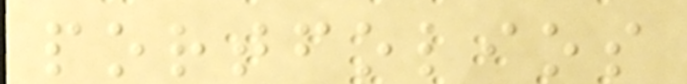portfolios
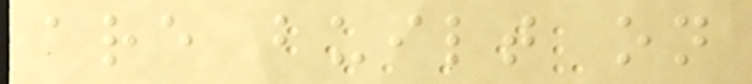are built on
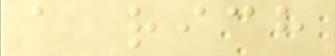a rich
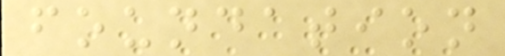foundation
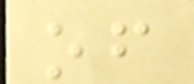of
